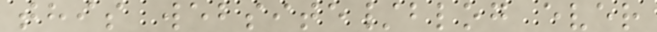this website/blog ever
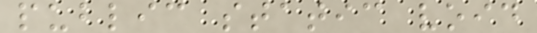public static void
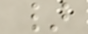}
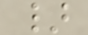}
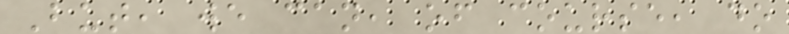But, we can, of course, do
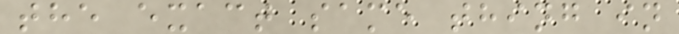the exact same thing in
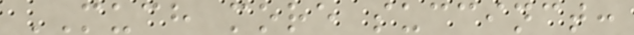MUCH more succinct:
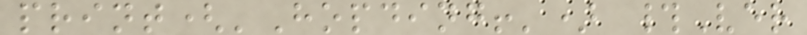print('Hopding!') #Ver
